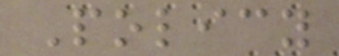Policy
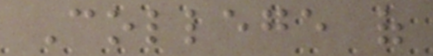College of
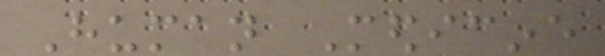Human Medicine
